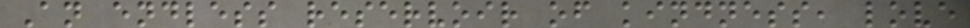An endless reservoir of kindness, love
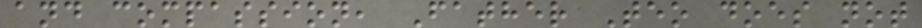and compassion, Father Teo does not
